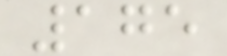175
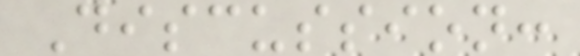Discussion:
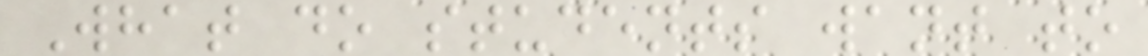What do students want to
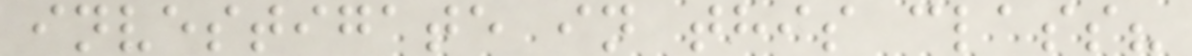investigate in this class?
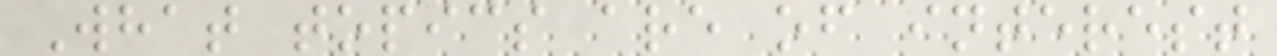What topics are of interest
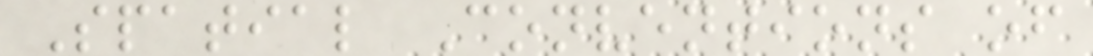Spatial Conventions of
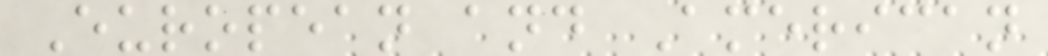European and American
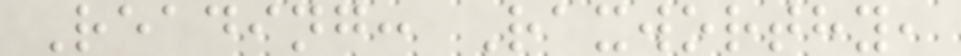Reading: Raxworthy,
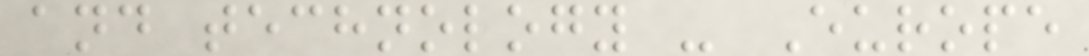and technology - Europe
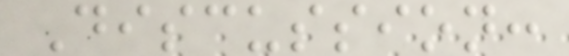Discussion:
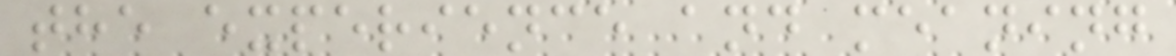the experience and meaning
